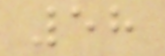58
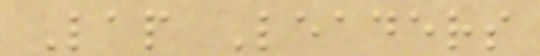Lap Leaders
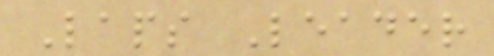Laps Leader
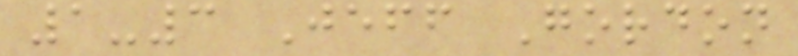1-3 Jeff Gordon
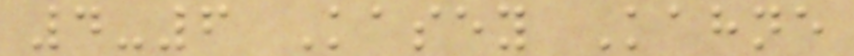4-6 Kasey Kahne
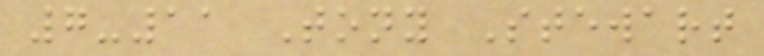7-11 Tony Stewart
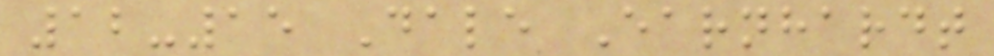12-15 Dale Earnhardt
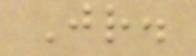Jr.
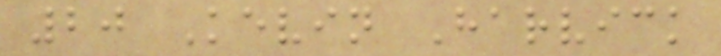20 Kevin Harvick
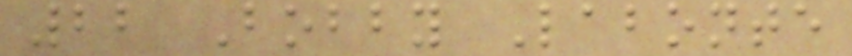22 Bobby Labonte
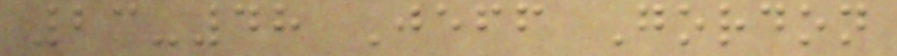23-48 Jeff Gordon
